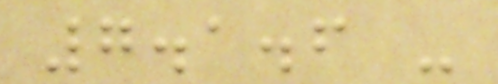7.1.6 -
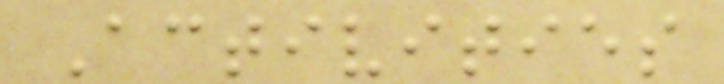Activities
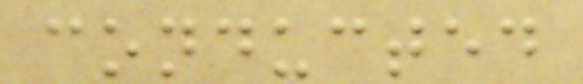conducted
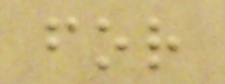for
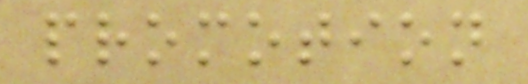promotion
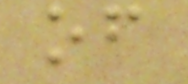of
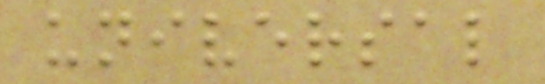universal
